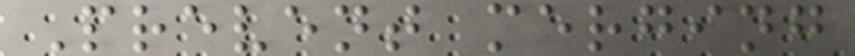Prevent merging
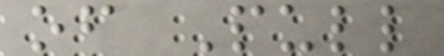of Pull
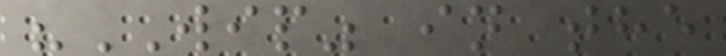"WIP" in the
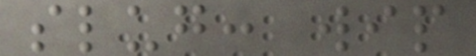slug: wip
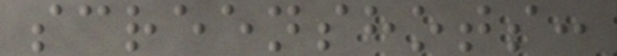screenshots:
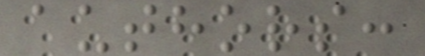authors:
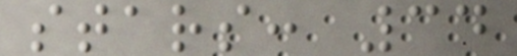stars: 34
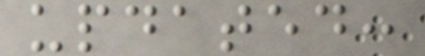updated:
